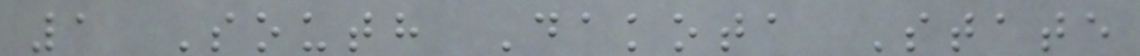1 South Dakota State
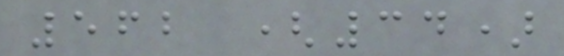562 (34)
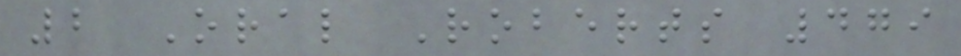2 Oral Roberts 479
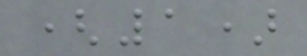(1)
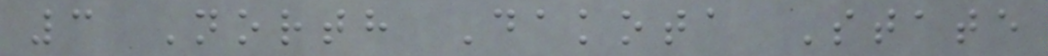3 North Dakota State
